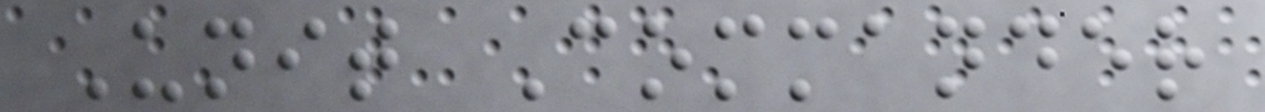Unit Commander
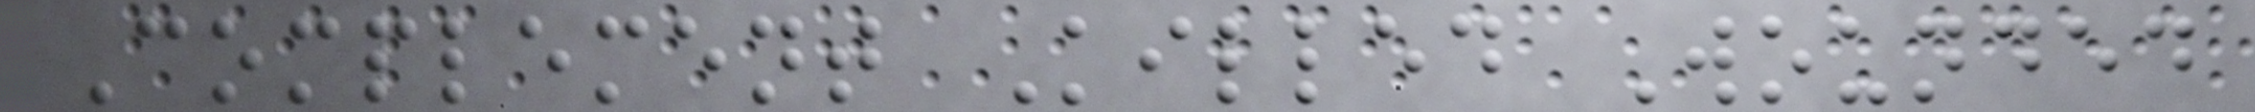Complement Killed Wounded
